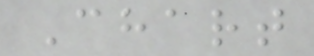Chart
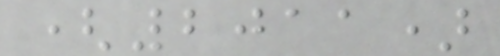(2011)
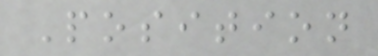Position
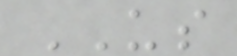US
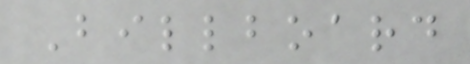Billboard
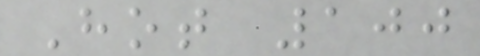Hot 100
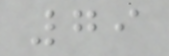79
